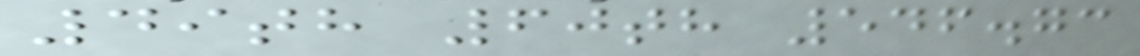49th 60th 546.73
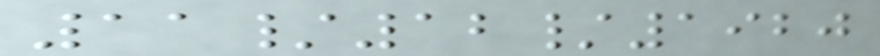11/12/1920
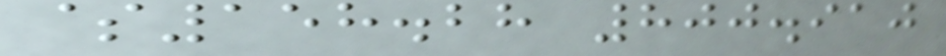$158.28 800.910
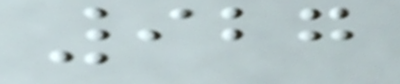927
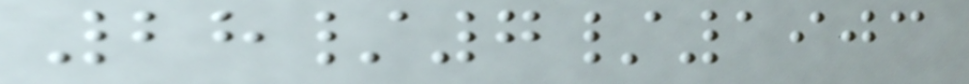28/7/1903
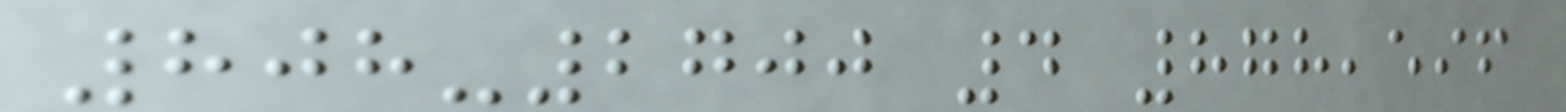808-2700 4 878,596
